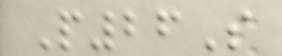P26S
